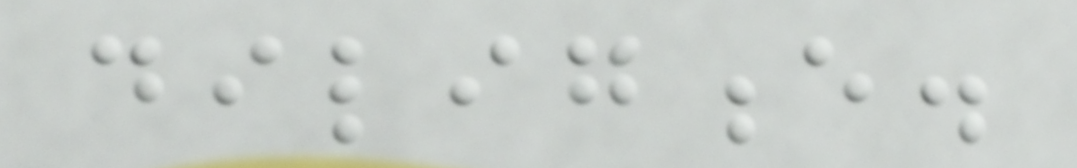diligence.
